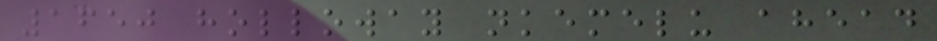1650 holloway nkemelu ahead
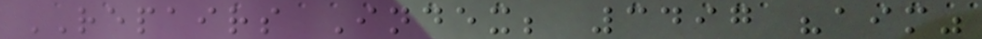REPAIRS Index; 3497 "aim"
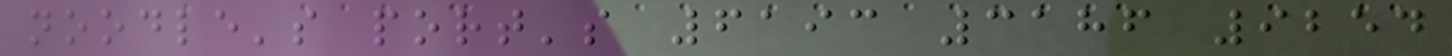noodle's port's 6193 3186 9254
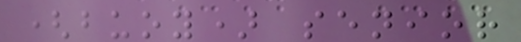(buoy) senior
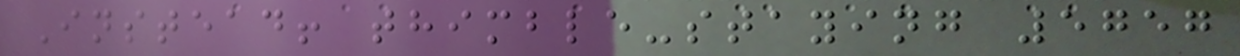Instead! thimble-staying 5757
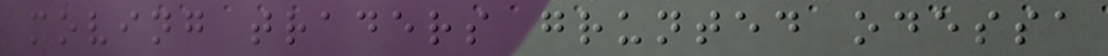moving traders grunted odessa
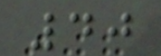40
